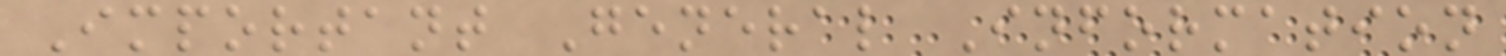Important General Information
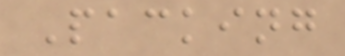Packing
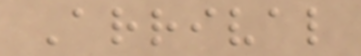Arrival
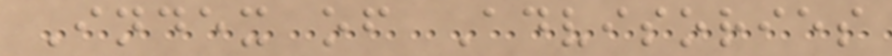Index of Advisories
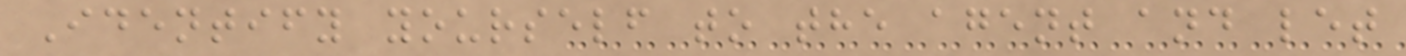Identify yourself to the agent and let
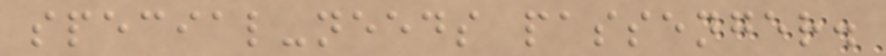special-needs passenger.
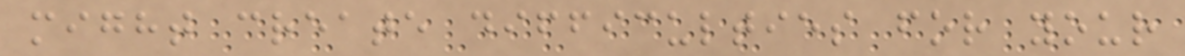might create difficulties for your
